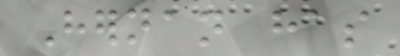Hernan has
